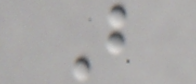B
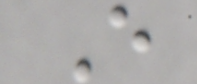E
